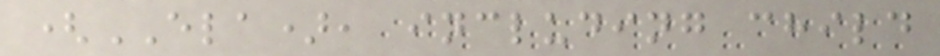(ELA), including child
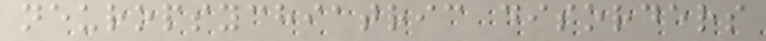neuropsychiatric disorders
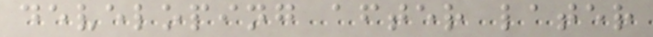developing after later
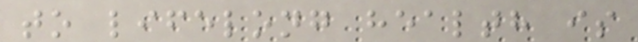to lifelong health is
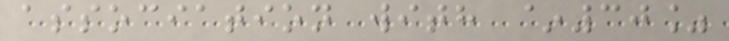association with ~30%
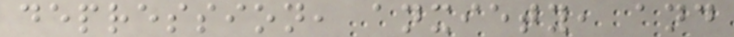depression, anxiety, and
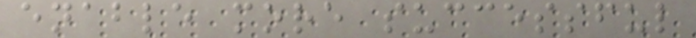enable more successful
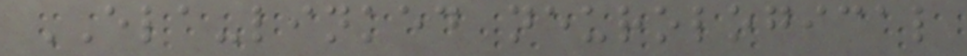ELA-linked neurological
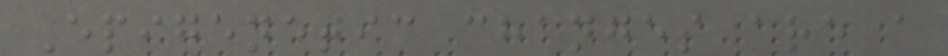Epigenetic changes are a
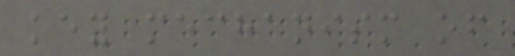key mechanism of
